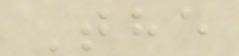The
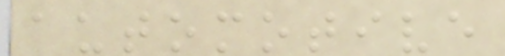automotive
